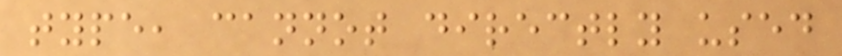type, cannot directly used
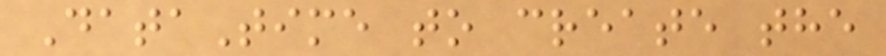DataTime to create the
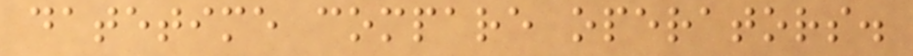datetime compare operators.
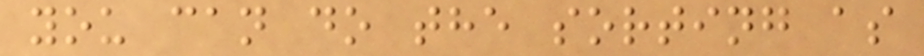you can do the sorting as
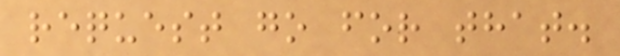request go for that.
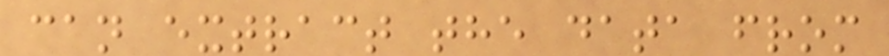can extract the data from
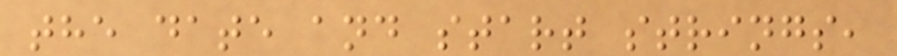the date and start strings,
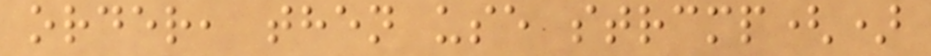order, then use strcmp()
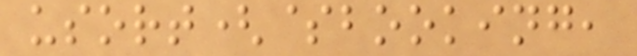usort($booking,
